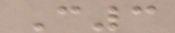C3
